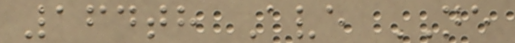164th Ave NE
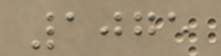1075
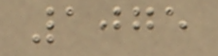1075
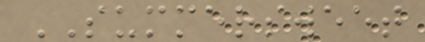SUMMERSWEET
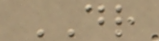DR
